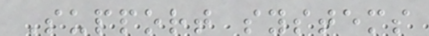Support systems
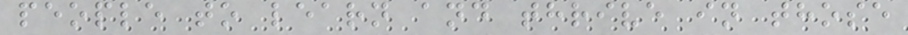people to learn and thrive in those
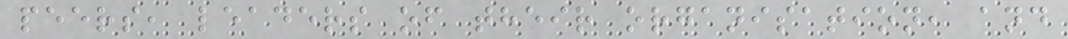peers, leaders of their organisation, and
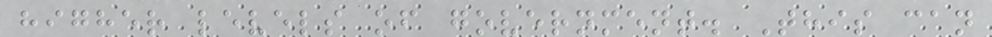higher levels of government. This can
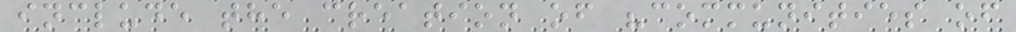include the creation of "communities of
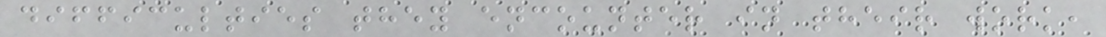difficulties they encounter in their work,
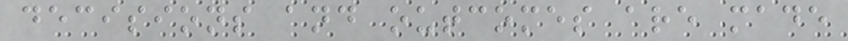decisions and outcomes are made
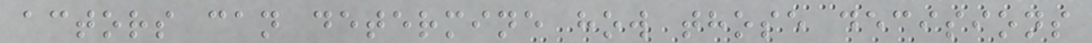actors can determine how those decisions
